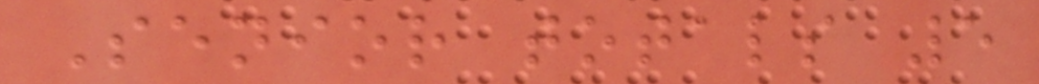Senior totals 5
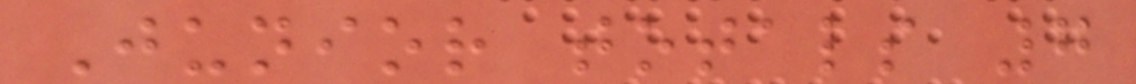Junior totals 7
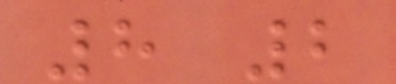8 2
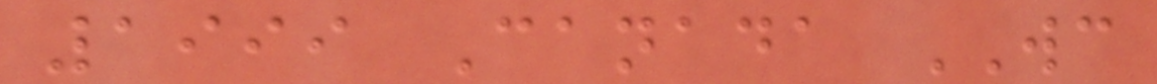1999 Canada WC
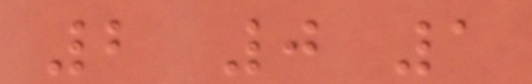2 0 1
